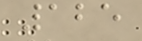125
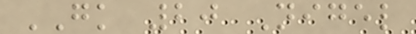GK 20 Nigel
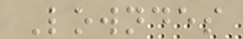Lowndes
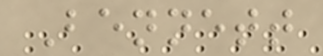Bennett
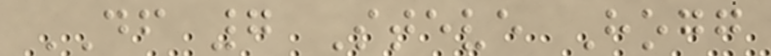DF 7 Steve Hogg
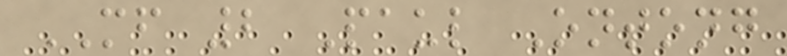MF 2 Paul Ontong
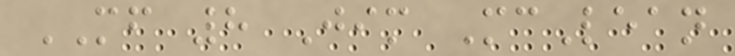MF 8 Jim McLean
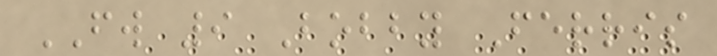FW 9 Bobby Ferris
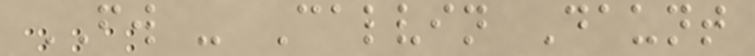FW - Calvin Daunt
